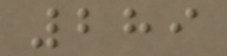289
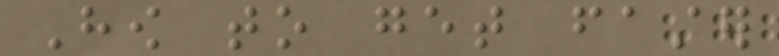How to get faster
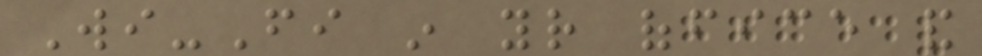Wi-Fi in your office and
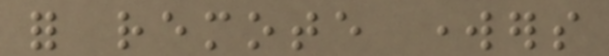for remote workers
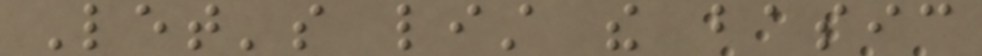Let's list the basic
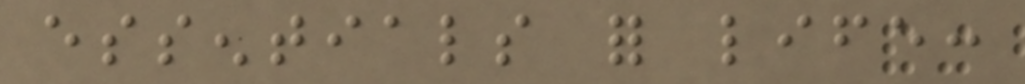essentials for life:
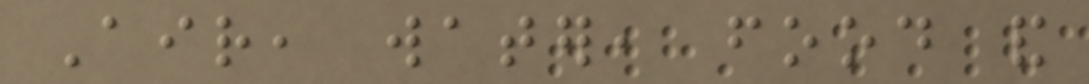Air, water, food and
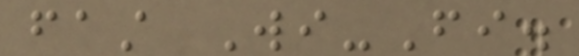fast Wi-Fi.
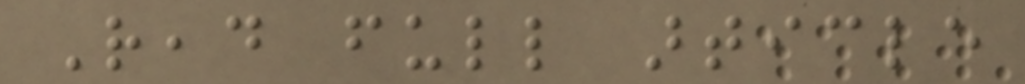Read full article
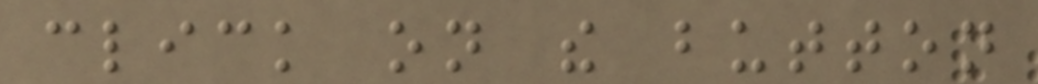click on the button
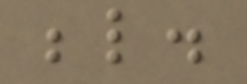below.
